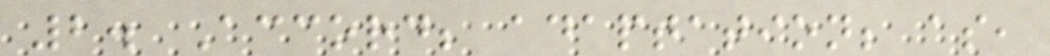2. Accord; adaptation; as,
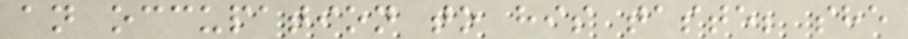an occupation to his taste; she
